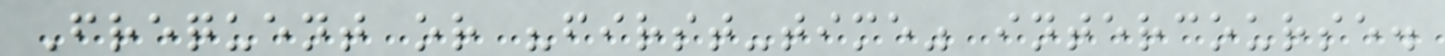Frequent or "first-time" intercourse.
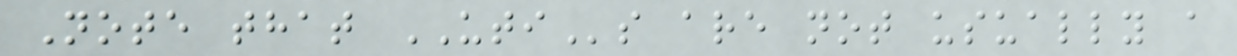Note that UTIs are not usually a
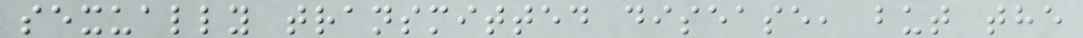sexually transmitted disease, but the
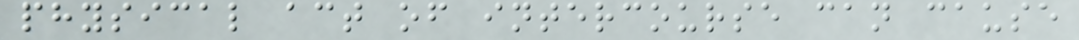physical act of intercourse can cause
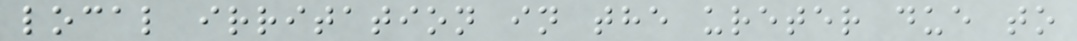local irritation in the ureter due to
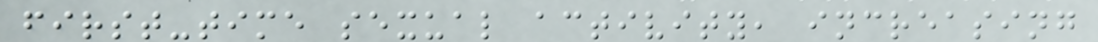first-time sexual activity, increasing
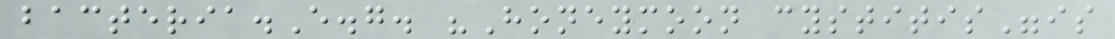bacteria.E.g. "Honeymoon cystitis"is
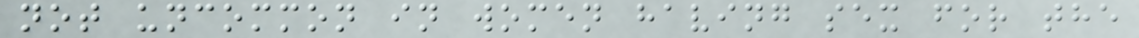not uncommon in women having sex for the
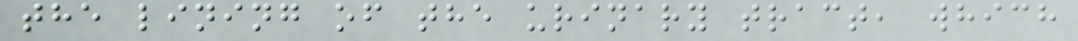the lining of the urinary tract, which
